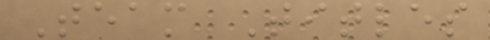Team Titles
